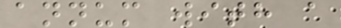annum with a
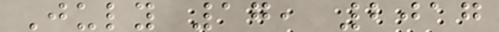July 17, 2017
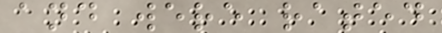and were rated
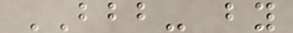BBB- by
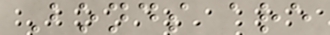Bonds are
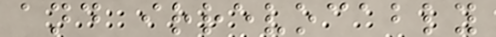and irrevocably
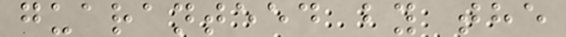guaranteed by the
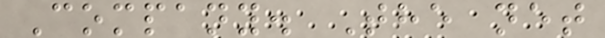Company. The net
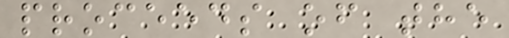proceeds of the
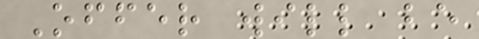Offer will be
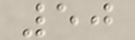50
